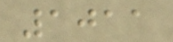1011
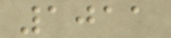1011
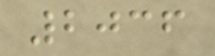2036
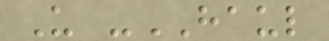U -HAUL
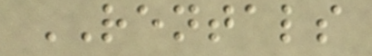RENTALS
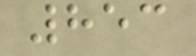853
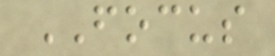FOCUS
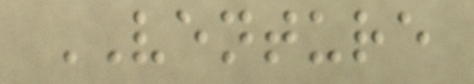VENTURE
